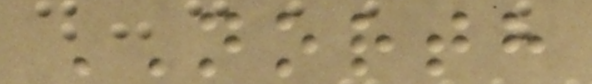NORTH
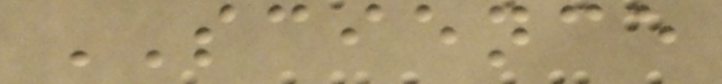SCIENCE
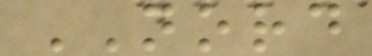NORD
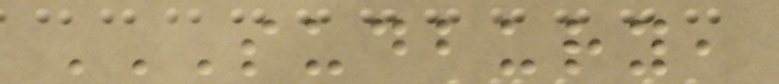SUDBURY,
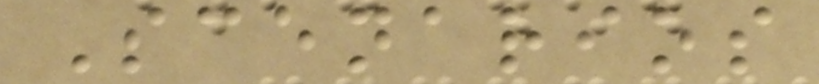Scenarios
